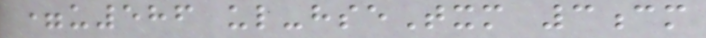=u586 ul-hseTxm 3cm
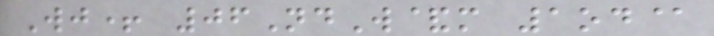Wj+ 06NdW&m 1od@
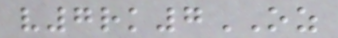v7rk7OZ
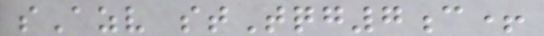sAzv stTqg7c+
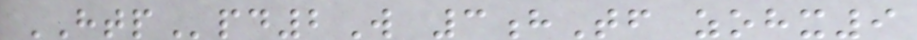HTPpd2W 3hTf zohx9
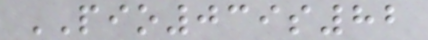PIO039s82
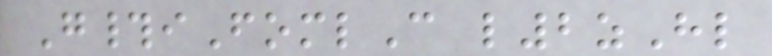G#iFomlC l2zHl
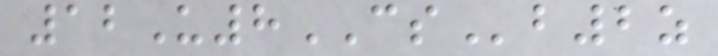12U8CSb2z
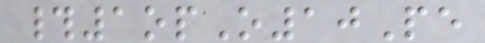#1opO10Pe
